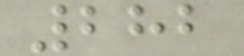282
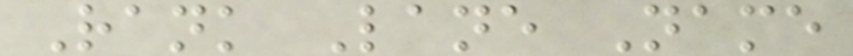Rank Lane Name
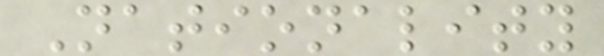Nationality
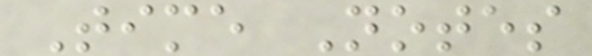Time Notes
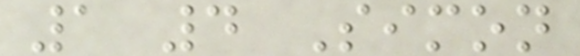1 4 Simon
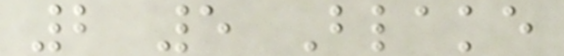2 5 Blake
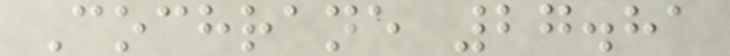Cochrane 27.81
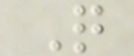Q
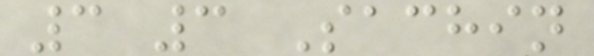3 3 Sachin
